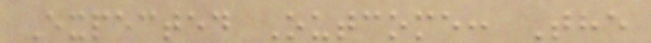Expected Outcome: The
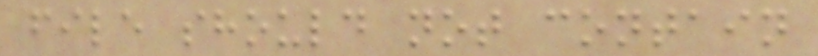file should not contain
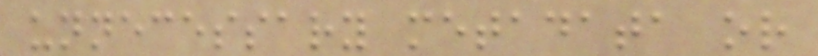unnecessary metadata or
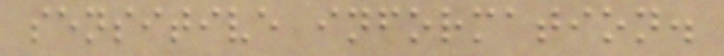sensitive information.
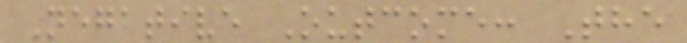Negative Outcome: The
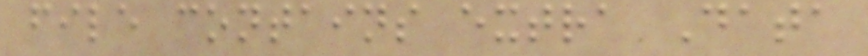file contains extra Data
